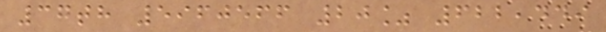37th 5960566 20% 622,449
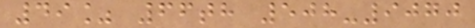49% 66th 508-9070
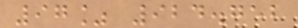97% 924.752
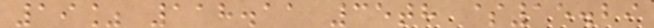19% 118.11 35th $15.29
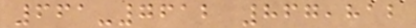661-7612 867,812
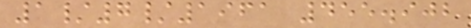1/7/1961 455.902
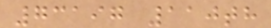73197 110th
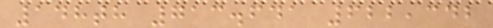148th 713.641 622,342
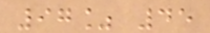97% 45
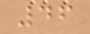46
